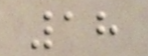18
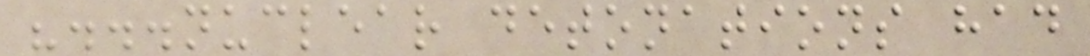"...nuclear detonations had
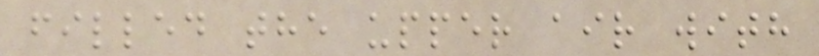filled the upper air with
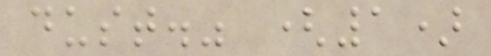dust." (1)
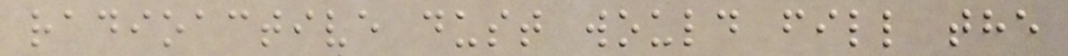radioactive dust would fill the
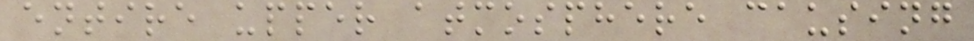entire upper atmosphere causing
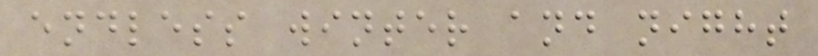endless winter and night
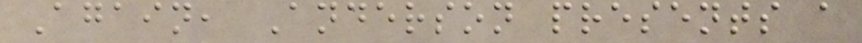Again, Anderson presents a
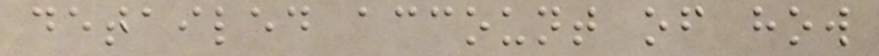detailed account of how
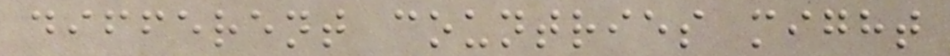different countries might
